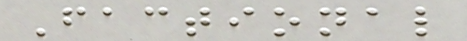Factional
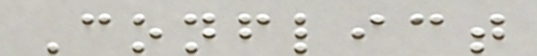Conflict
